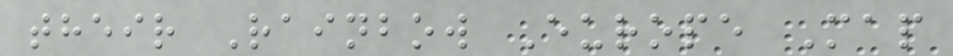their Rainbow Europe Map
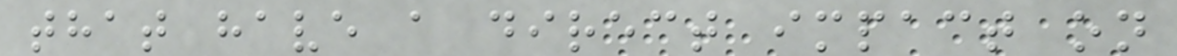that have a direct impact on
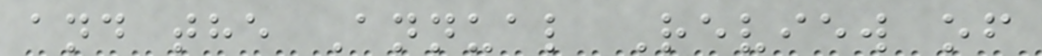and the Annual Review of
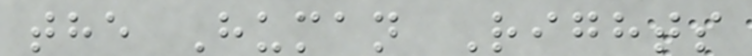the Human Rights
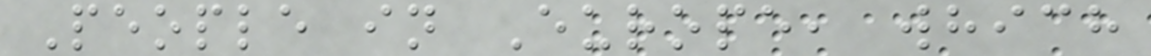People in Europe, which
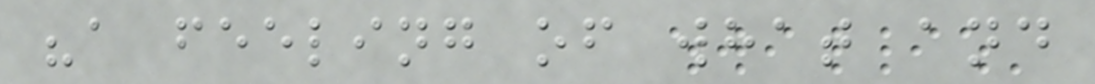"a feeling of what and
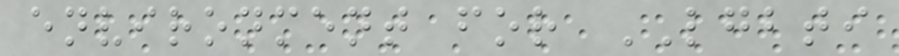environment for LGBTI
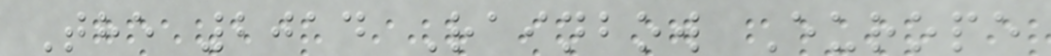The 2014 Rainbow Europe
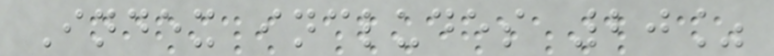Index includes 20%
